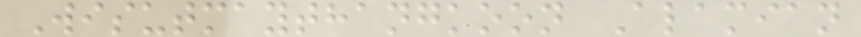Wisutmaythangkoon Alamian
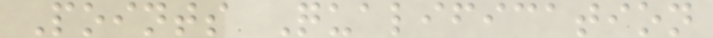Points Qualification
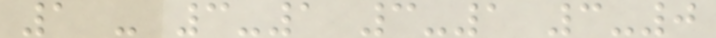1 - 3-1 3-1 3-0
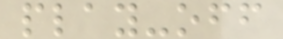play-off
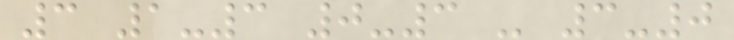3 1-3 0-3 - 3-0
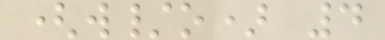(w/o) 4
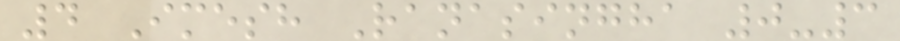4 Imesh Ranasingha 0-3
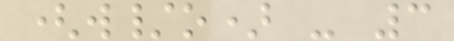(w/o) - 3
